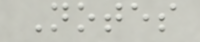Notes
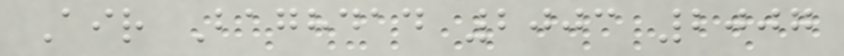Air Baghdad 2003 2007
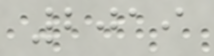2019
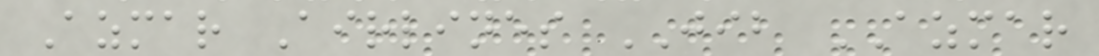Azmar Airlines JIB AZMAR
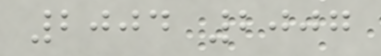2004 2007
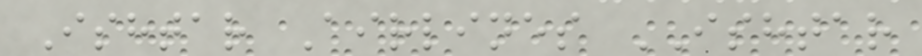Ishtar Airlines ISHTAR
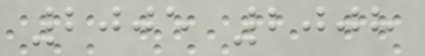2005 2008
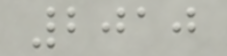2010
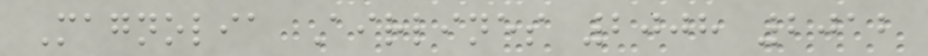Magnolia Airlines 2008 2012
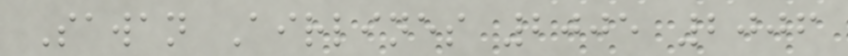Sawan Airlines 2005 2006
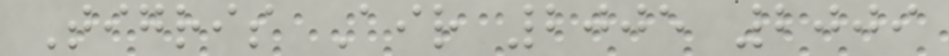Tigris Air 2005 2009
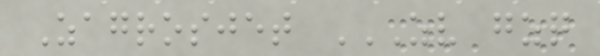Zagrosjet ZV GZQ
